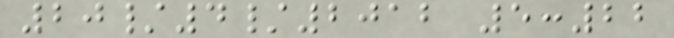20/4/2012 5:22
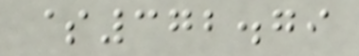$372.79
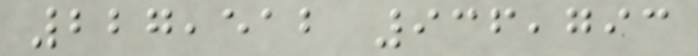227,512 936,793
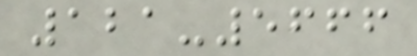121-5666
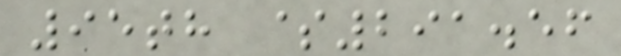95th $291.56
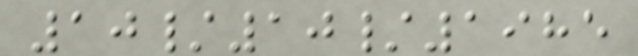10/10/1985
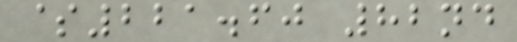$221.60 82nd
